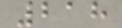218
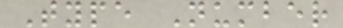Type Number
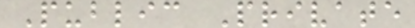Public Private
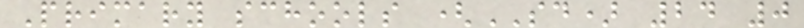Primary schools (SD) 24 0
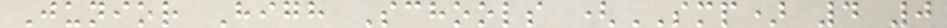Junior High Schools (SMP) 4 0
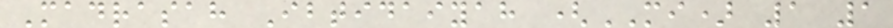Madrasah Ibtidaiyah (MI) 1 1
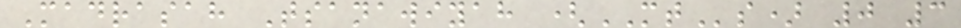Madrasah Tsanawiyah (MTs) 0 3
